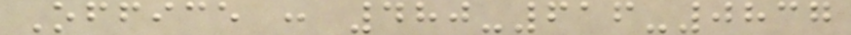Office : 480-616-0837
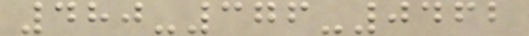480-376-0462
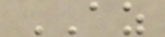AZ
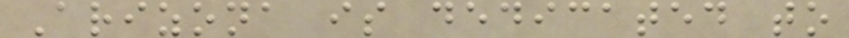Arizona is dedicated to
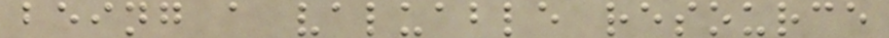being a valuable resource
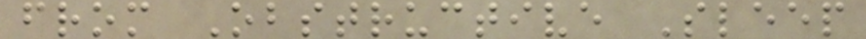from Obstructive Sleep
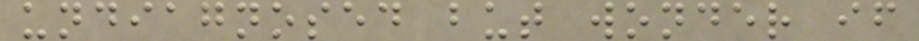undiagnosed but wonder if
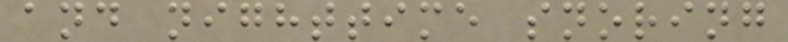and nighttime snoring
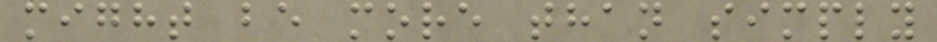might be more than simply
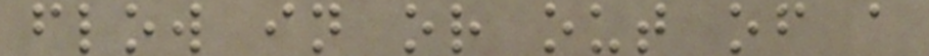flow in or out of a
